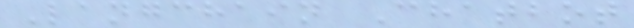Langchain Chatbot
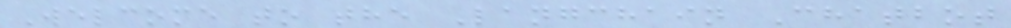Welcome to the Langchain Chatbot
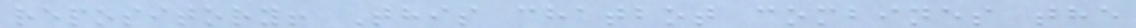repository! This chatbot combines the
